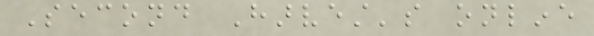Second Harvest's online
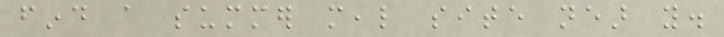find a summer meal site near you.
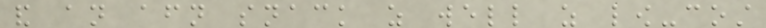and an afternoon snack as well as low-cost
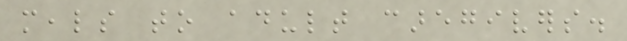meals to adult caregivers.
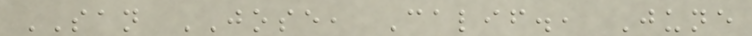SAN JOSE, Calif., June
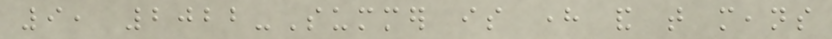9, 2022-Summer is here and that means
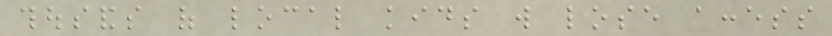thousands of local kids will lose access
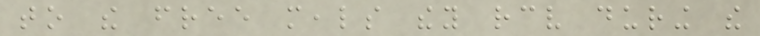to the free meals they receive during the
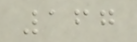167
